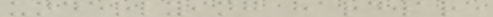underlying hardware
